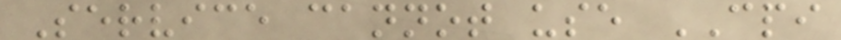Service cannot use CPI
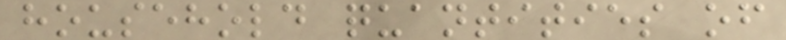household quantities of
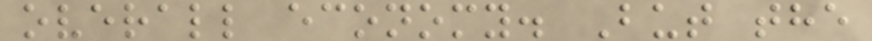overall economy. But the
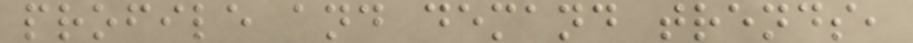profile and demand trends,
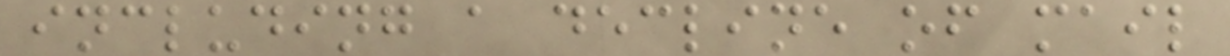including a decline of mail
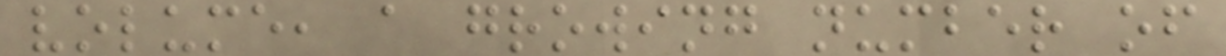volume, a growing number of
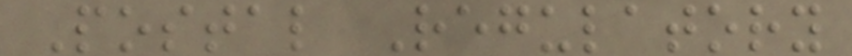Postal Regulatory
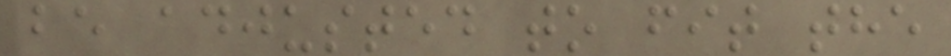be adjusted to fit the
